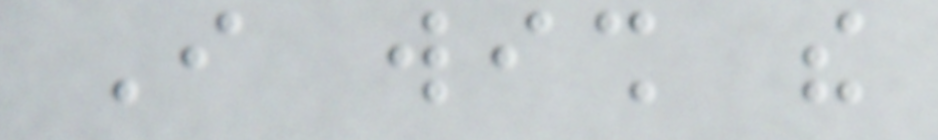I wish the
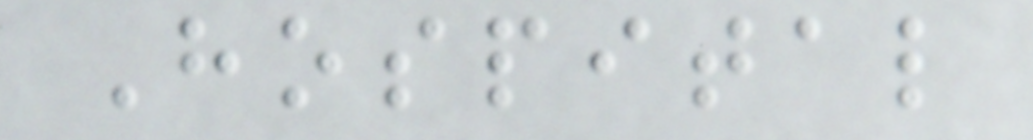Hospital
